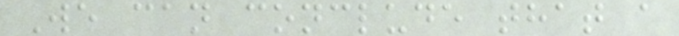We can conclude that a
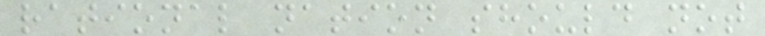rational nation should not
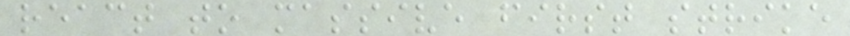react to massive first strike
